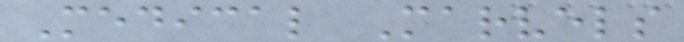Medical Marvels
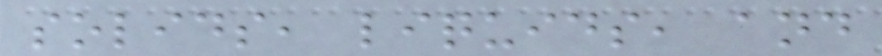solids, liquids, and
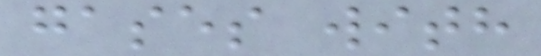gases with
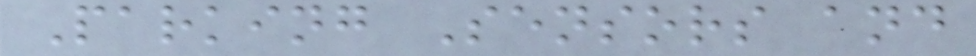Parking Sensors and
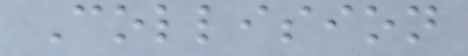Collision
